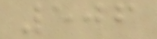506
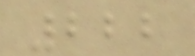222
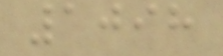1098
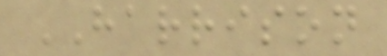HARRISON
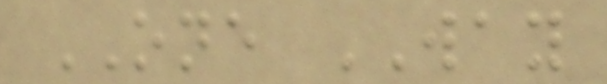ONE WAY
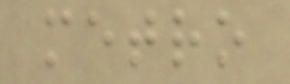metro
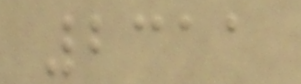2311
